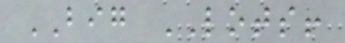BIG LOTS!
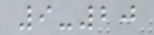9-20
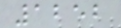1252
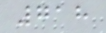718
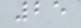25
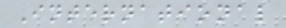International
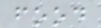food
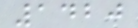1420
